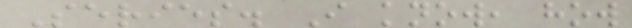Series. I know, how
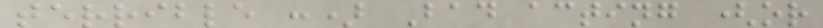terrible :) Bad acting (or
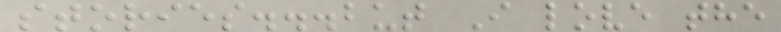stories...but I love the
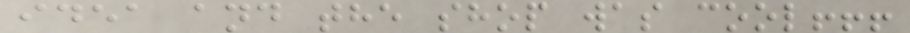idea and the shop was cool!!!
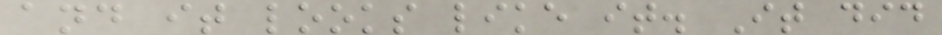and it looks like it. It did
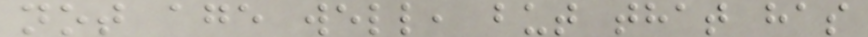not age well, but that has
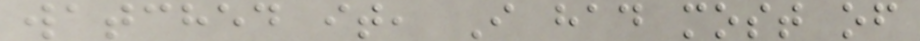watched it, I had most of
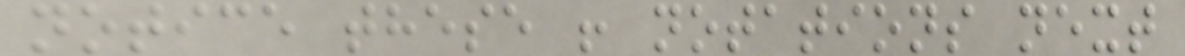notice these ! notations next
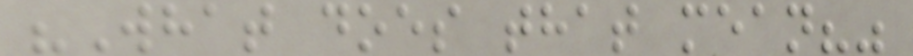"What does that mean?"
